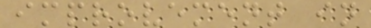improvement in
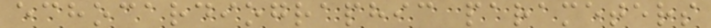echocardiographic parameters
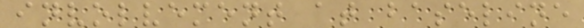involvement at baseline
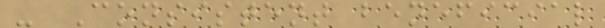- Consistent beneficial
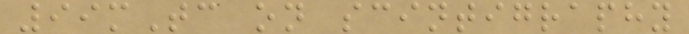99mTc on scintigraphy
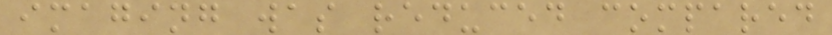imaging was reduced compared
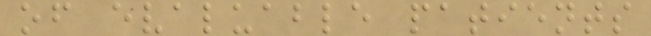of evaluable patients
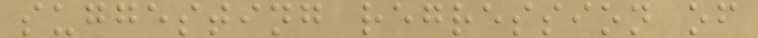suggesting regression of
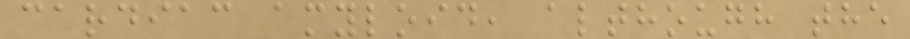cardiac amyloid, although the
